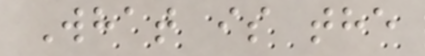What is the
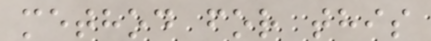method for this
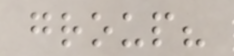group?
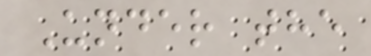Under the
